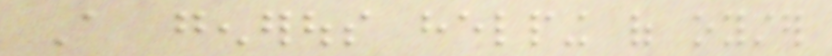A generous helping of oyster
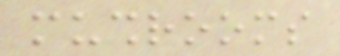mushrooms
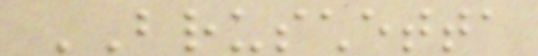BRUSCHETTA
